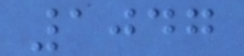1047
